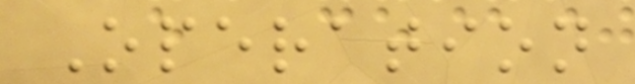Operation
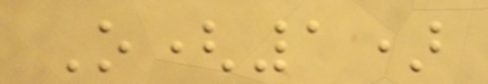O(1)
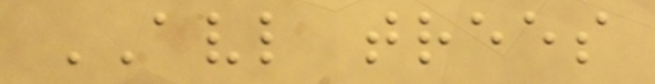AVL trees
